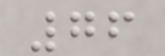76
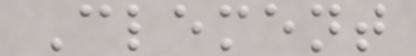Clement
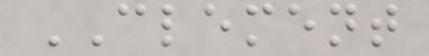CLEMENT
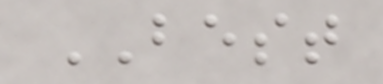BEST
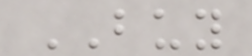BUY
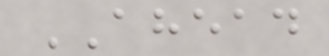AHEAD
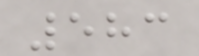583
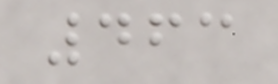463
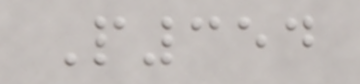P354
